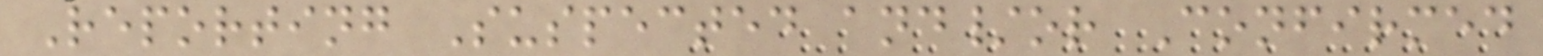Reporting Suspected and/or Confirmed
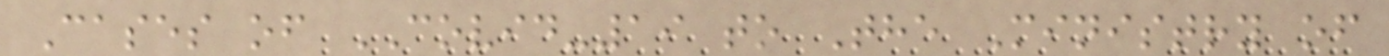Cases of COVID-19 to The Ministry of
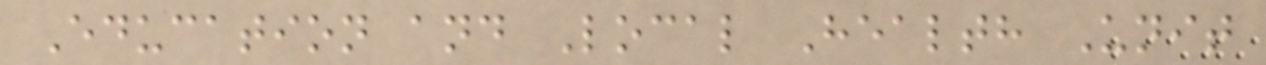Education and Local Health Unit
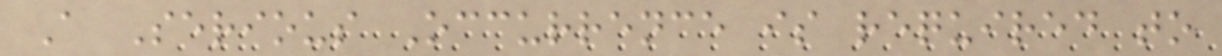A Serious Occurrence is required to
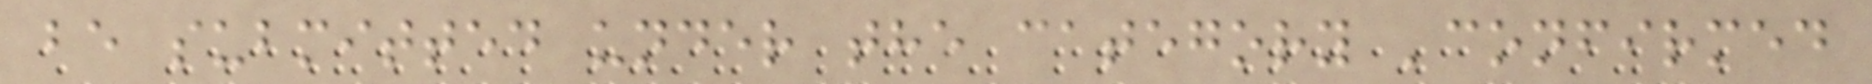be submitted under the category 'confirmed
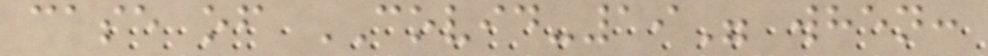case of COVID-19" when:
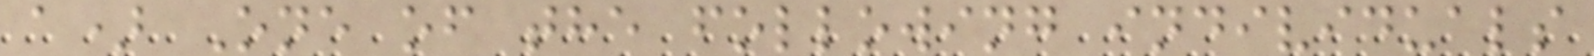a) One of the following individuals
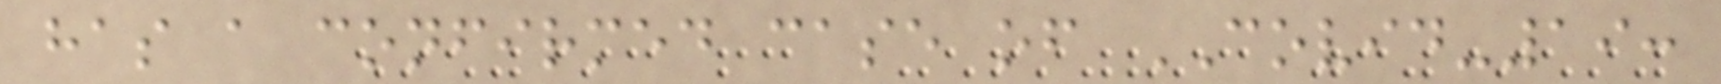has a confirmed case of COVID-19:
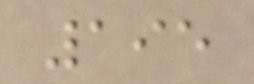195
